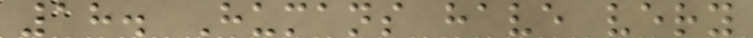18. Humans have very
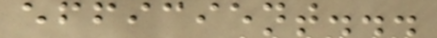efficient...
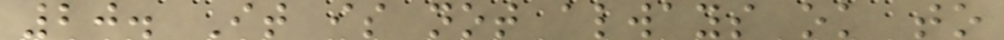20. It is not always ok to
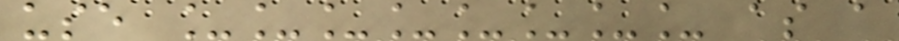use ________ as a
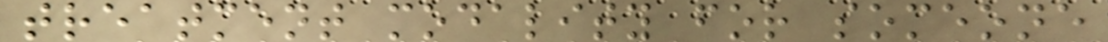treatment modality for someone
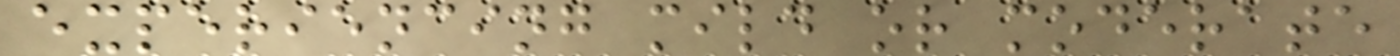experiencing mild or moderate
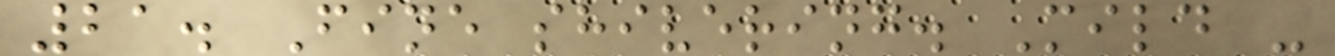21. Fine shivering. Mild -
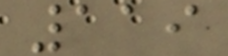119
